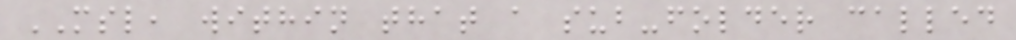MSL, within that a sub-folder called
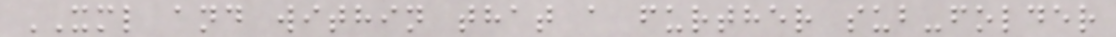XML and within that a further sub-folder
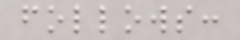follows:
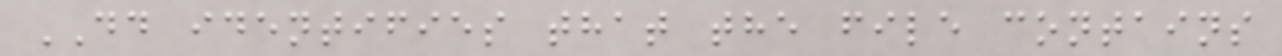DD identifies that the file contains
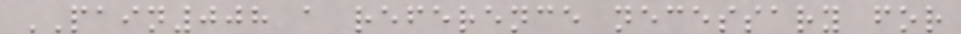PAIN008 a reference necessary for
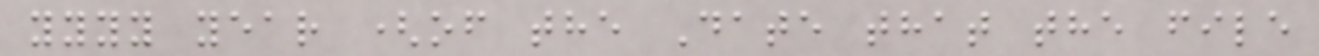yyyy year (of the Date that the file
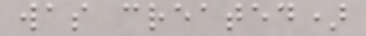was created)
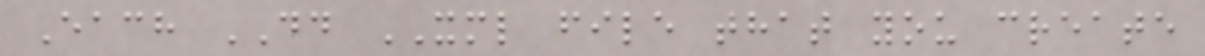Each DD XML file that you create
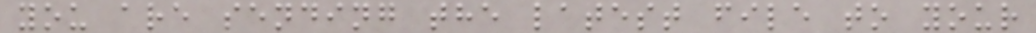you are sending the latest file to your
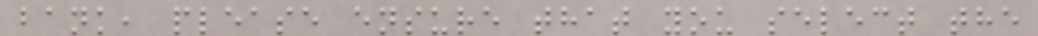bank, please ensure that you select the
